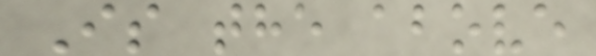Is the above
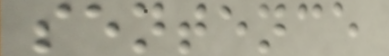sentence
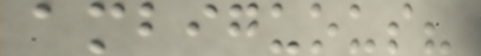ambiguous?
